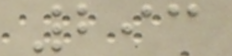293
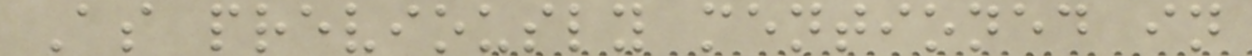As previously mentioned in
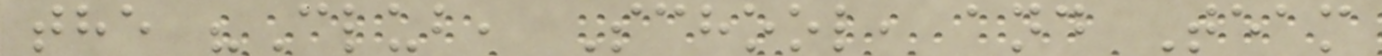the "Club, School, and Team
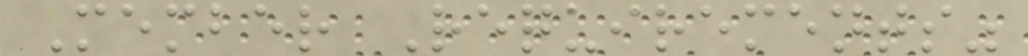Member Requirements"
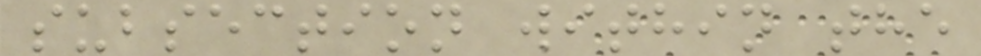subsection within the
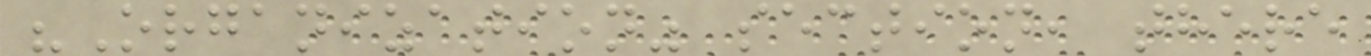"Organization" section, there
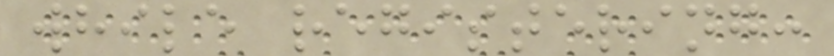while registering:
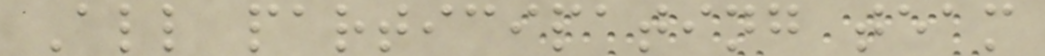All participating team
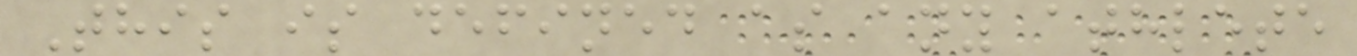This is defined as any athlete
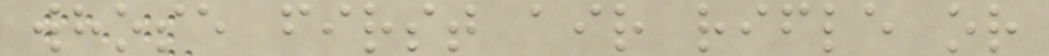whose first air rifle or
